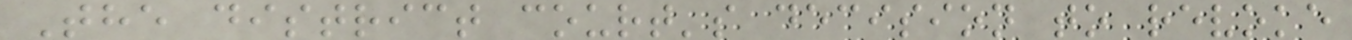The district court's decision to revoke
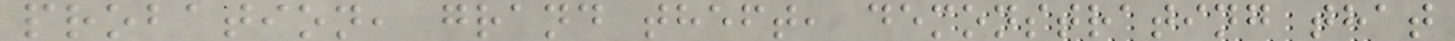probation, grand theft, demonstrating that
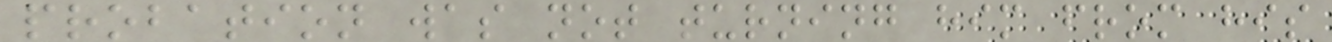probation was not turning him from his
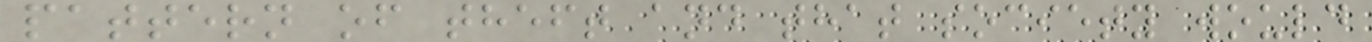pattern of theft and that society would
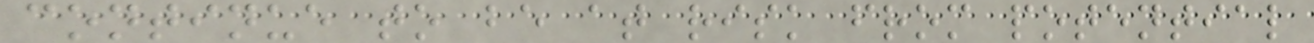continue to be at risk from potential
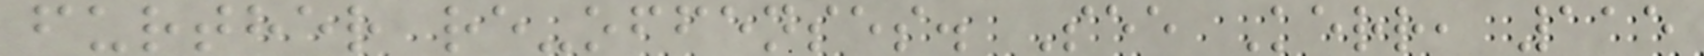further re-offenses. See Kerr, 115
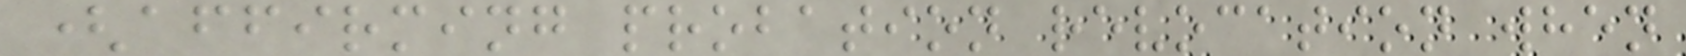(affirming probation revocation when
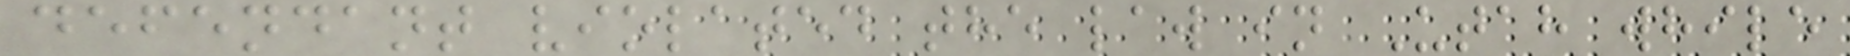defendant violated the law in Utah while
